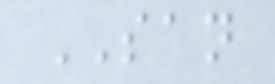SAN
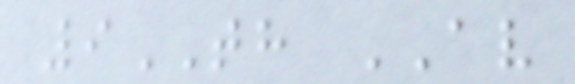9TH AV
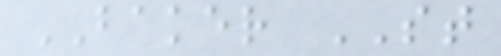BAKER ST
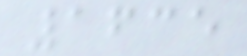1635
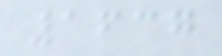1637
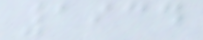1934
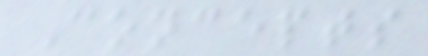Concepts
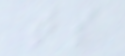ts
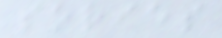sories
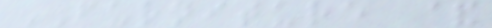FURNITURE &
